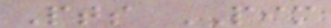Pts PIM
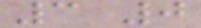3 0
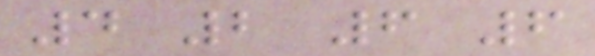4 2 6 6
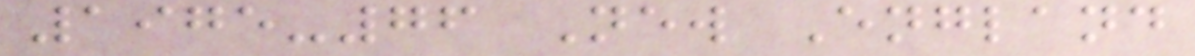1975-76 New England
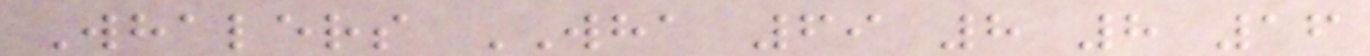Whalers WHA 69 8 8 16
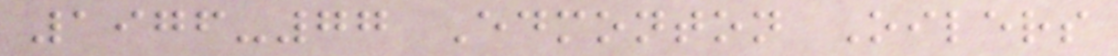1976-77 Edmonton Oilers
